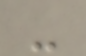-
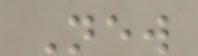New
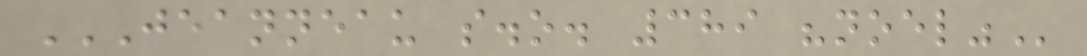JEANNEAU S.O. 389 "NOEL"
